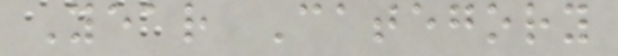Year Category
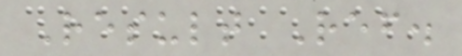Result Ref.
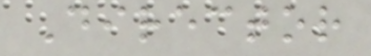Director
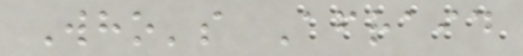Who's Afraid
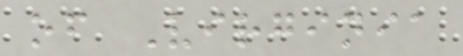of Virginia
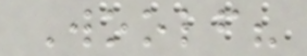Woolf?
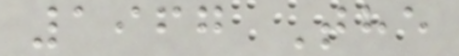1967 The
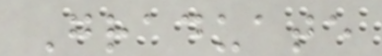Graduate
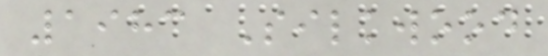1983 Silkwood
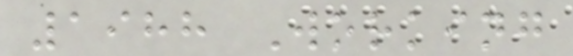1988 Working
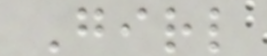Girl
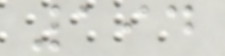194
